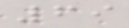69
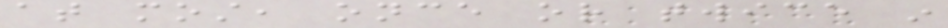at most, once or twice in
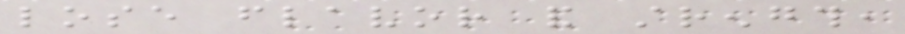lose flavor and strength,
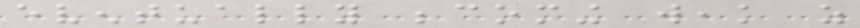eventually becoming weak as
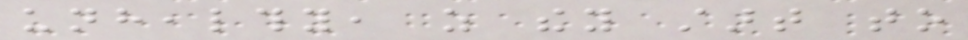unhealthy, as they start to
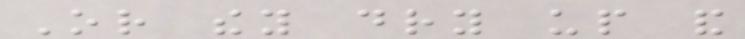Or they dry up and
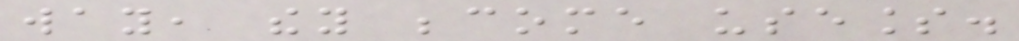way, they become useless.
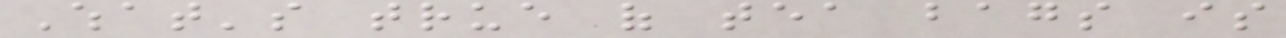What's true of tea bags is
